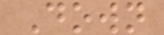Down
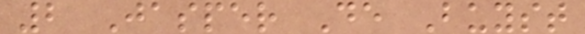2 Jasper De Buyst
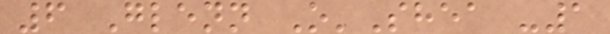6 Glenn O'Shea -1
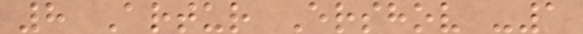8 Artur Ershov -1
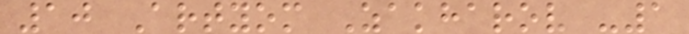10 Artyom Zakharov -1
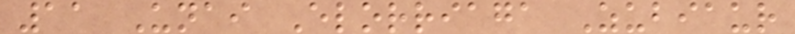11 Unai Elorriaga Zubiaur
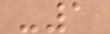-1
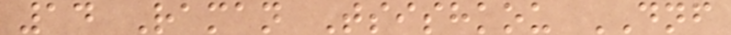14 Raman Tsishkou DNF
